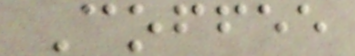Coffee
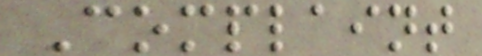Complaint
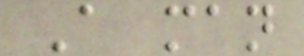A man
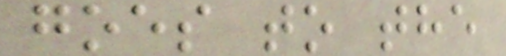goes to the
